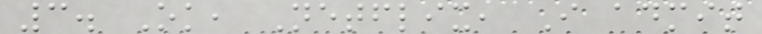3. Ok, Netflix, I admit
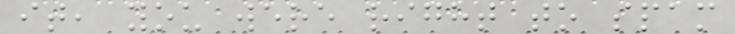it, you were right to spam
